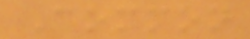Common
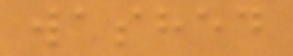washed
